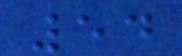54
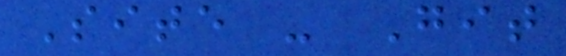Site - Git
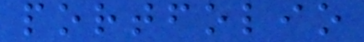portfolio
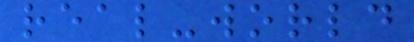real-world
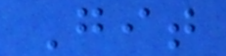Git
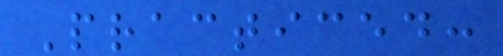Practiced:
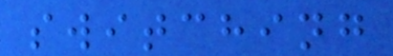switching
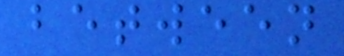between
